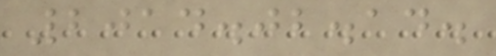2014.02.14.
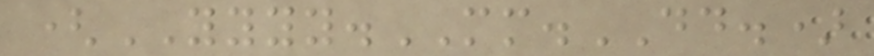(YYYY.MM.DD.)
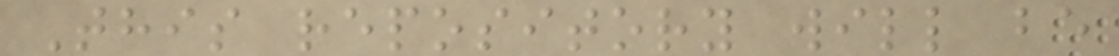This repository will be
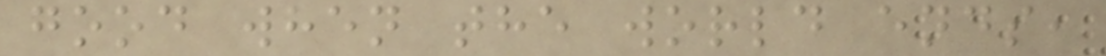good when the world ends,
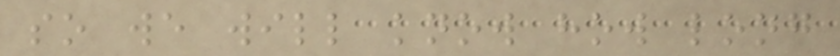so we will know how long
